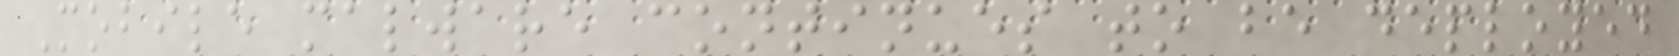Mobile malware continues to be deployed
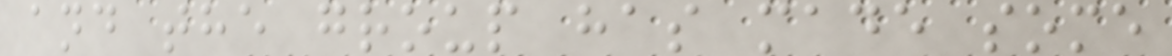and the group has made some
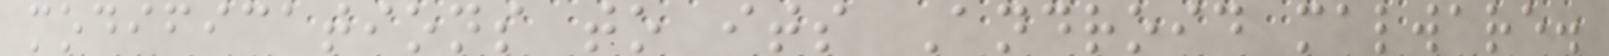modifications to its Android malware.
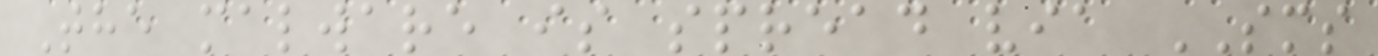The malware is spread via SMS
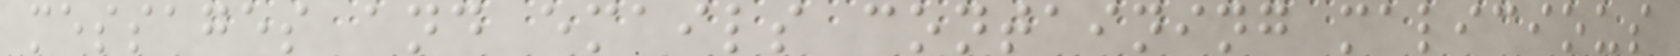messages and emails containing malicious
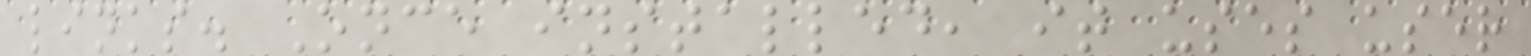links. Once installed, it uses user
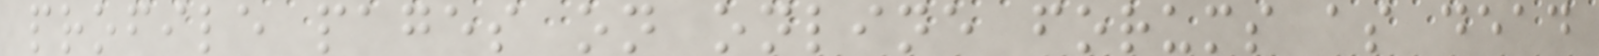profile pages on online forums as dead
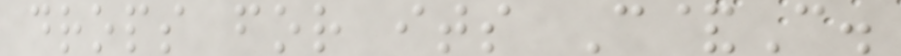drops for its C&C.
